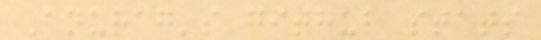Anurag's github stats
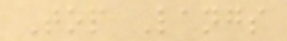Top Langs
